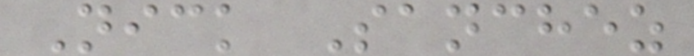Nick Sanchez
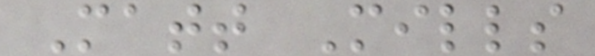Matt Mills
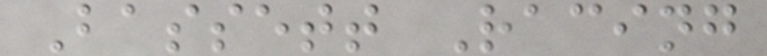Bassett Racing
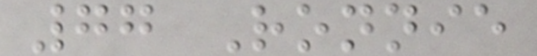77 Ronnie
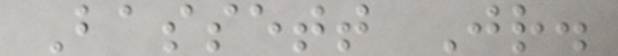Bassett Jr.
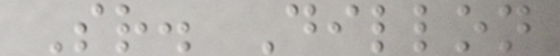Sr. Dillon
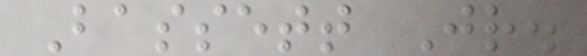Bassett Jr.
